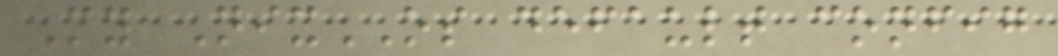My NixOS default config
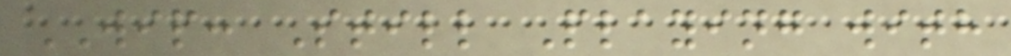WIP: Still Playing with
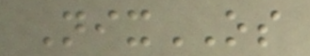NixOS
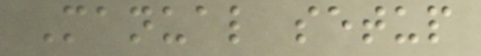Manual setup
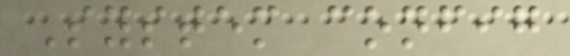System config
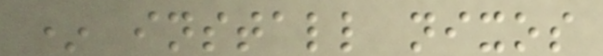* install nixos
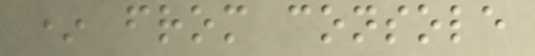* from console
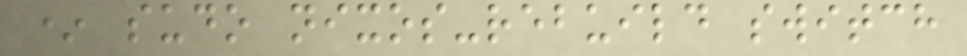* sudo nixos-rebuild switch
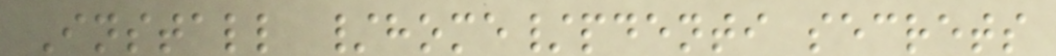Install /home/pdenti secrets
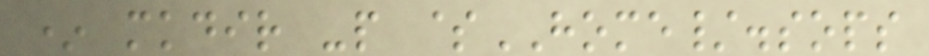* mkdir -p $HOME/.sops
